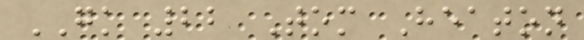GK 22 Tom Heaton
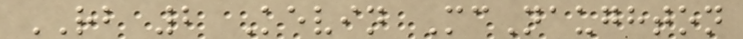RB 2 Kevin McNaughton
